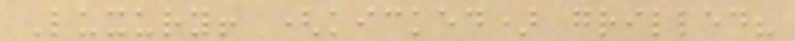Luxury! (kicked) grilled?
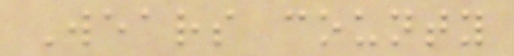Wears county
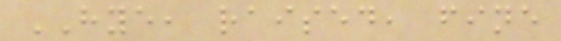HYE, raised, fine
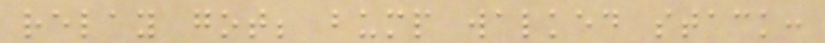relay got; bump walked stack:
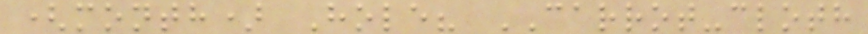(month) Hole? CARROT-cloth
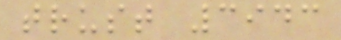trust 3943
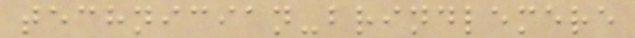technician-brindlemere
